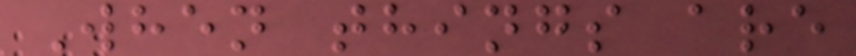When things are
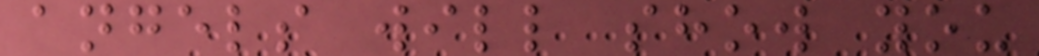angels will show you
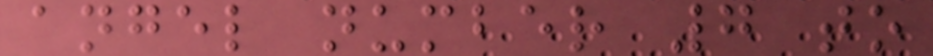angel number 7 to
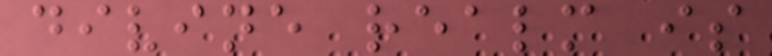divine realm is
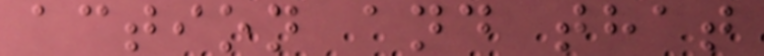action and that
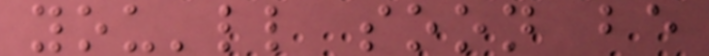you'll soon be
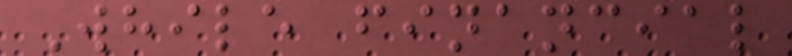While financial
